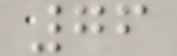76
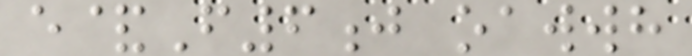e&F6j oawwh
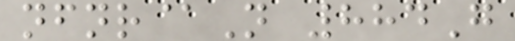nfnr@N 884G
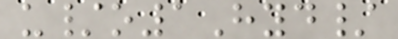u/o1Hyd/
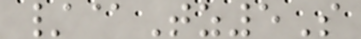/@Tz5S
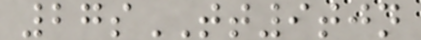27sTT9tjn
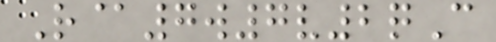R@7w7v2qC
